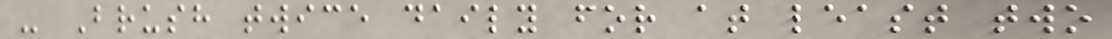- Brush twice daily for at least two
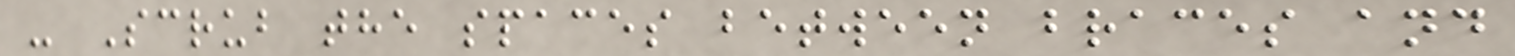- Scrub the spaces between braces and
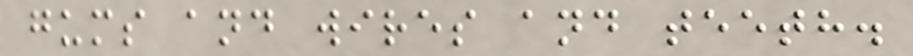gums and wires and teeth.
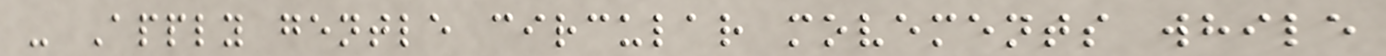- Apply gentle circular movements while
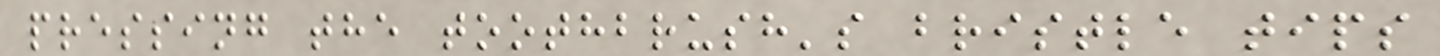pressing the toothbrush's bristle tips
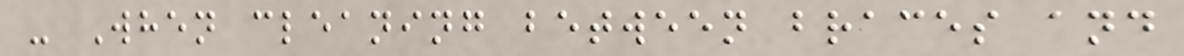- When cleaning between braces and
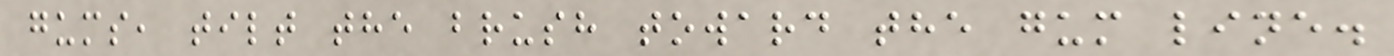gums, tilt the brush toward the gum line.
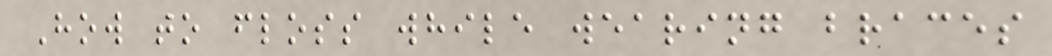How to floss while wearing braces
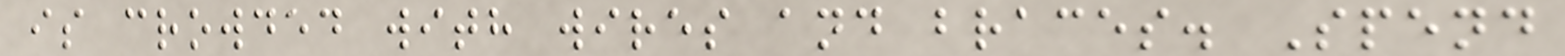is crowded with wires and braces. Spend
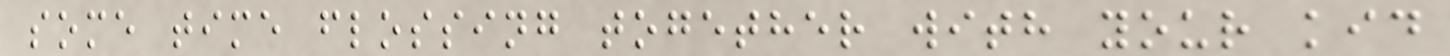some time flossing together with your kid
